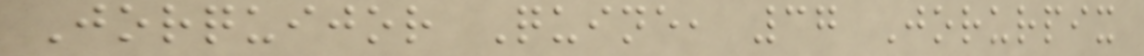Jorquijor Quine, 37 Jorurpix
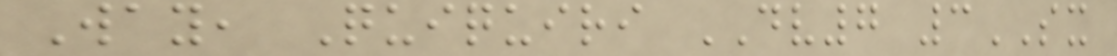Way, Quiquiri DV7 3SX
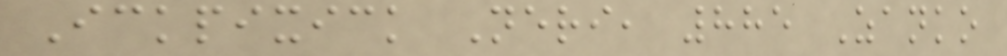Ickpixick Neri, 885 Zanko
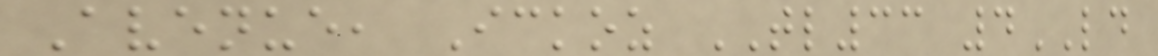Avenue, Ickoz TL33 4LD
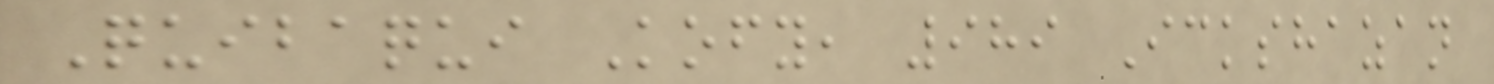Quibaqui Kofy, 989 Ickshazan
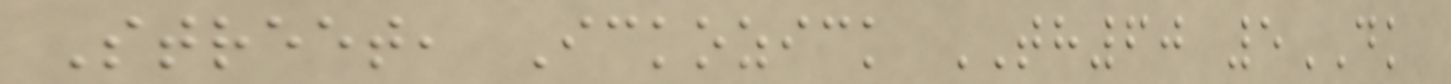Street, Ickozick TH60 5DK
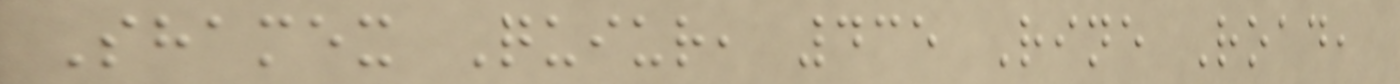Shamex Quiur, 435 Rine Road,
